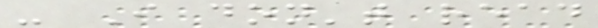- I don't read
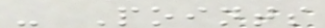- Points
